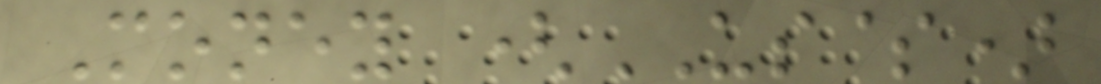Money (US$)
